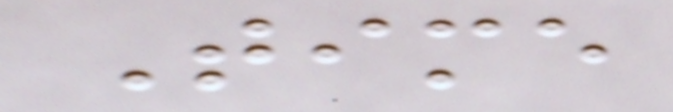Time
